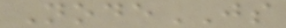NodeJS
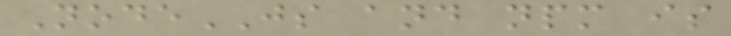NodeJS and npm is
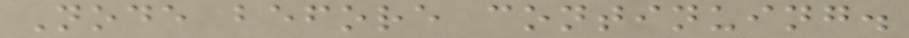Node before continuing.
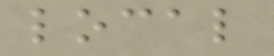local
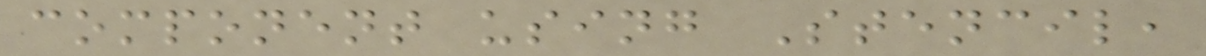component using Stencil,
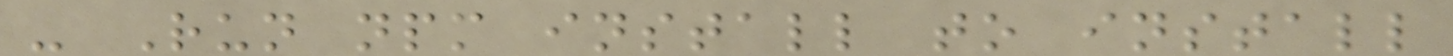- Run npm install to install
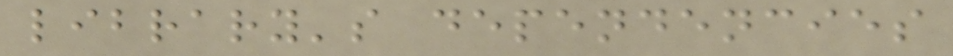library's dependencies
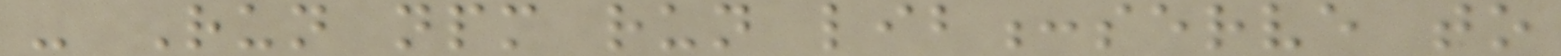- Run npm run lib:serve to
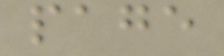page
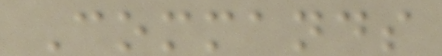Commands
